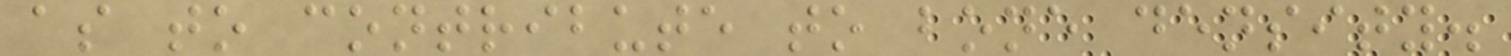as to contribute to bone density.
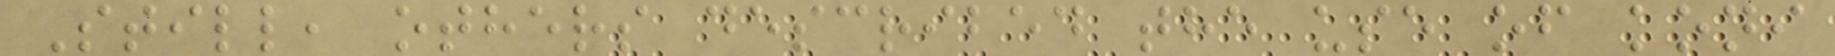Still, others described the use of koni
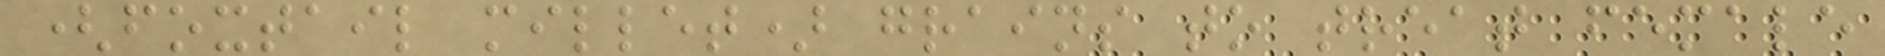(foxtail millet) grains to treat female
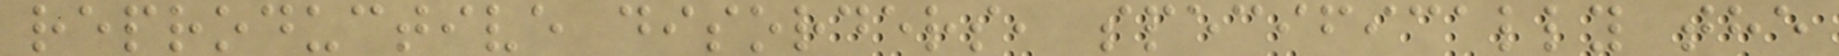reproductive disorders, specifically the
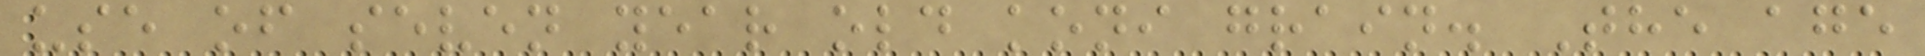use of seven year old koni grain. The age
